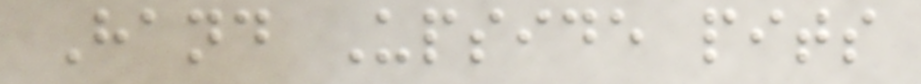Hand Upside pits
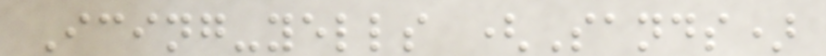Icing-yells (Sands)
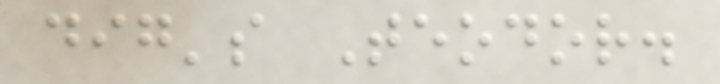dig's Teodor.
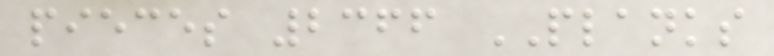pieces 2366 PLANKS
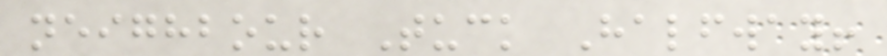neighbour Tuck Halfway!
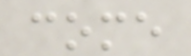come
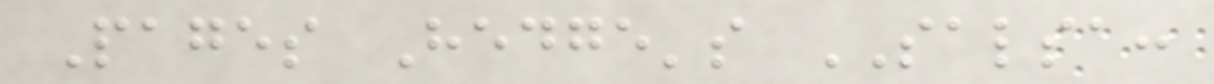Pages Hedge's SALSA:
